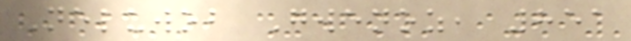Neluwob Gwenoz, 851
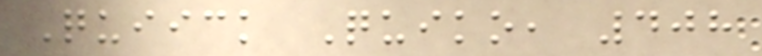Quiick Quiko, 408
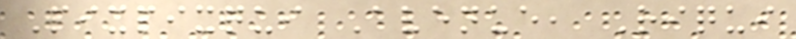Pixpixqui Avenue, Riqui
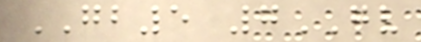GB5 7GV
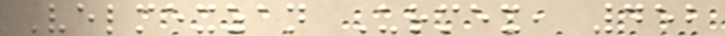Velmexzan Urmex, 452
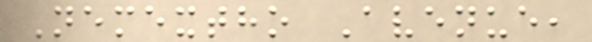Nemextho Avenue,
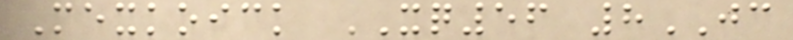Mexkoick XQ56 8JC
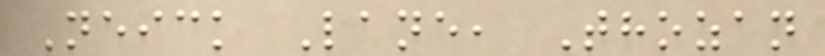Neick Lane, Thozan
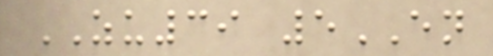ZU39 5EN
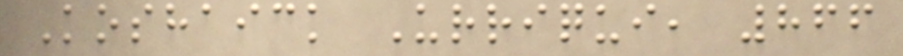Koshaick Urriqui, 866
